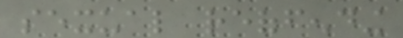sexual reoffending
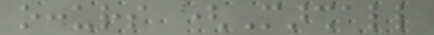occurs (Marshall
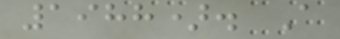1988). A
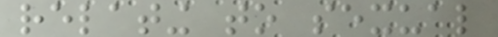relating to sexual
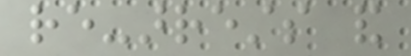re-arrests and
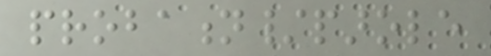probation/parole
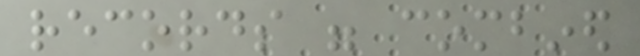records were combined
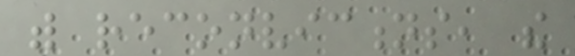with reconvictions, the
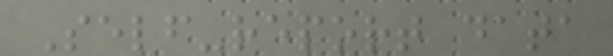Self-report data
